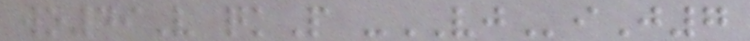wo49V qkP -VJiJ7
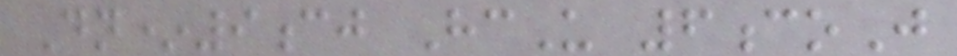Dn*9cj HcU 6coJ
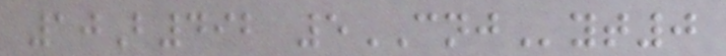10B492 5CNJyt0
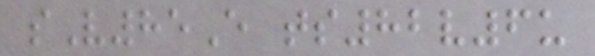sV85E ts82v6u
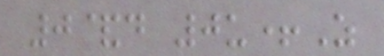0&d 0u+Z
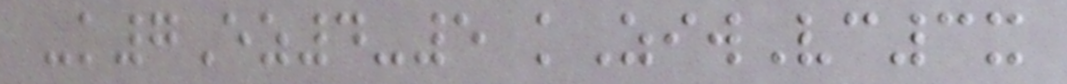-k7Ez4-5 kZiwVc3x
